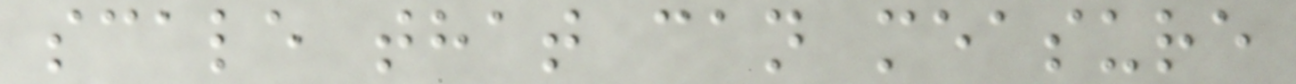scale that can measure
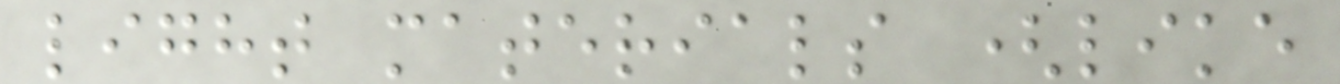light materials (like
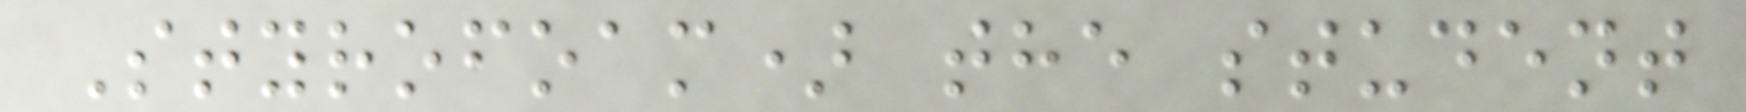Styrofoam) the student
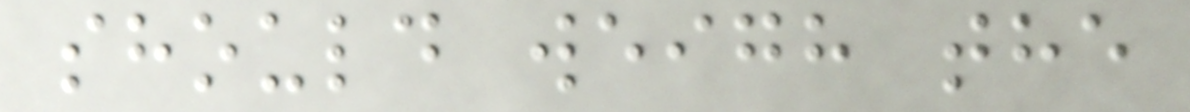should weigh the
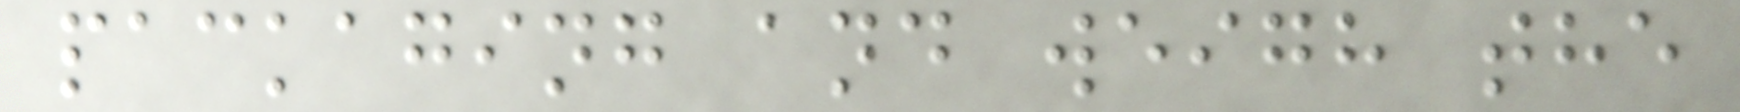packaging and weigh the
